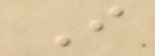I
